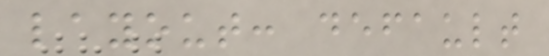layout: default
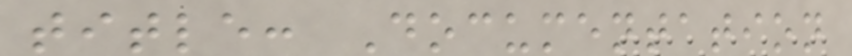title: Documentation
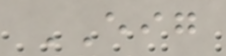EIG
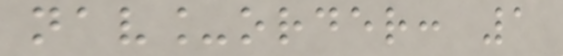nav_order: 1
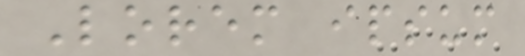Lorem ipsum
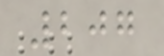207
